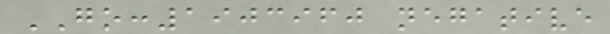GO:1903960 negative
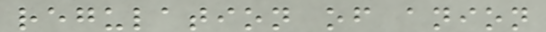regulation of anion
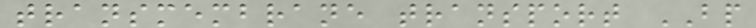transmembrane transport BP
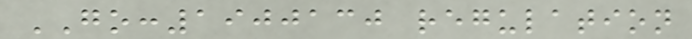GO:1900130 regulation
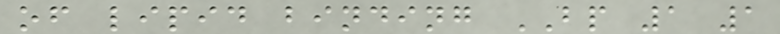of lipid binding BP 1 1
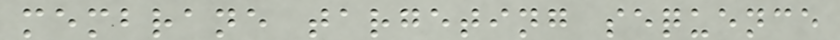membrane targeting sequence
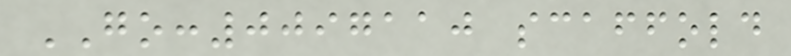GO:0097110 scaffold
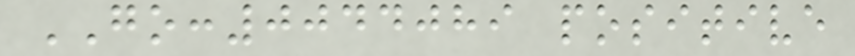GO:0044089 positive
